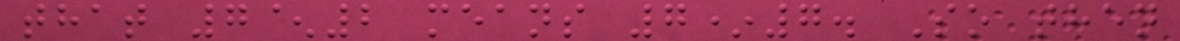that 7^2 means 7*7. So then
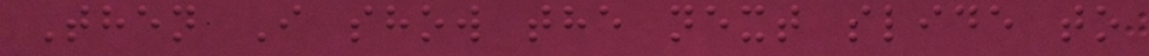Then I show the next slide to
